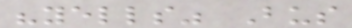"yells" Bus
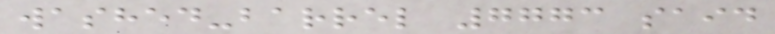washed-barrel 7773 said
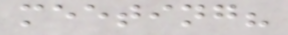meeting?
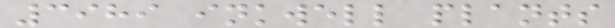3989 inkwell plants
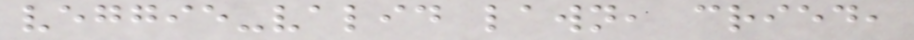veggie-valid lawn, cried,
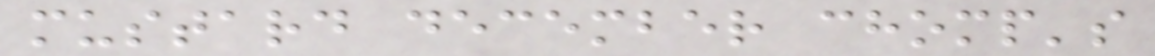mustard december chomp's
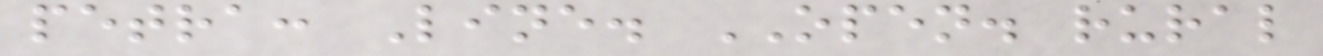petra: Line. OPEN. rural
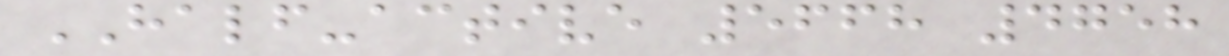HALF-active 5668 4758
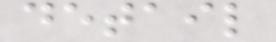detail
